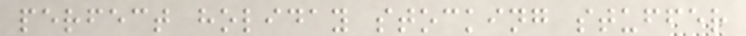perfect holiday stocking stuffer
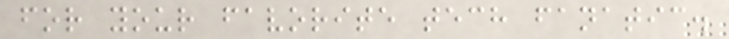for your favorite tech fanatic.
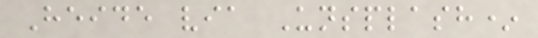Heide via Unsplash*
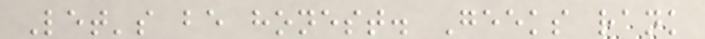Let's be honest. Geeks rank
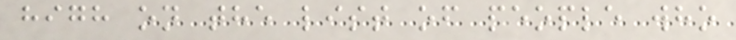high on the list of people who
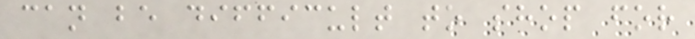can be difficult to shop for
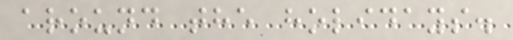around the holidays.
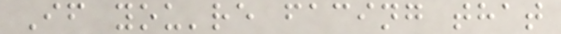If you're facing that
